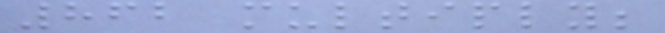862 multiply;
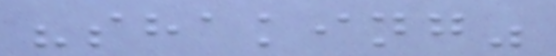"shaking"
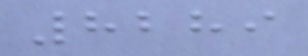8289
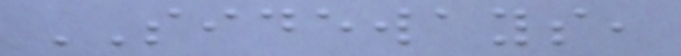SIDEWAYS,
